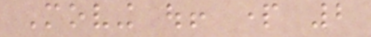Moving out! part 2
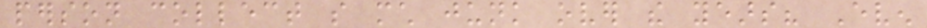person collect so much junk over the years? Even
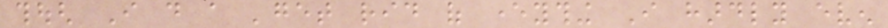though I do a 'get rid of everything I hardly even
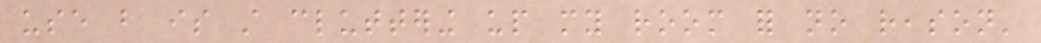use but is still cluttering up my room for no reason'
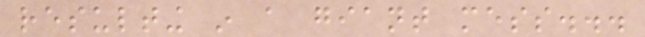resulting in a giant mess...
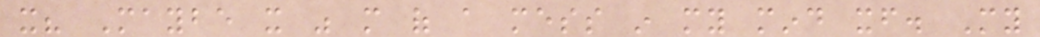it? Maybe it was more of a mess in my mind itself. My
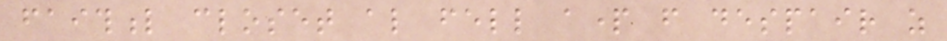faithful closet also fell apart from despair as
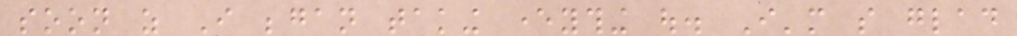soon as I began taking everything out. I'm so glad
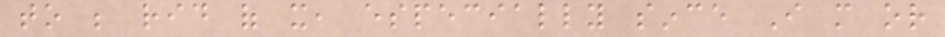to be rid of it, especially since I more or
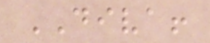DIVA!
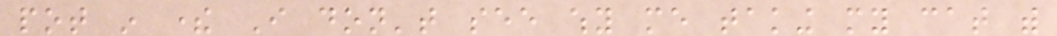pot in there I don't see why me taking my cat with
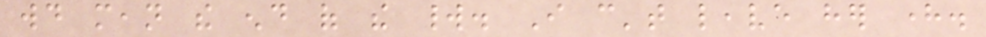would mean the end of the world. I can't leave her here.
